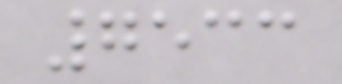7533
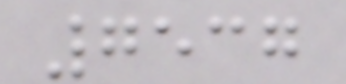7537
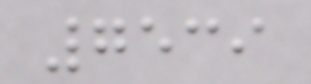7539
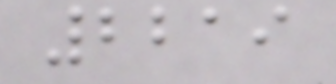2219
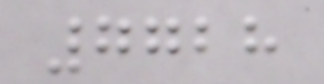7728
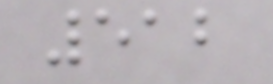512
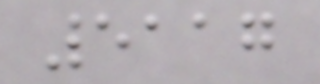5117
